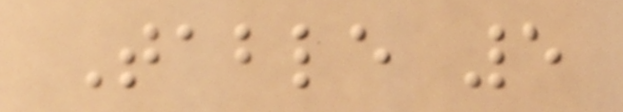Table 5
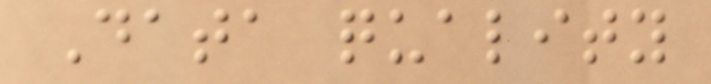Data quality
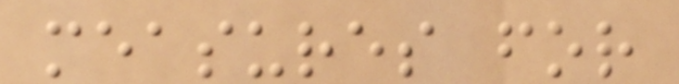measures for
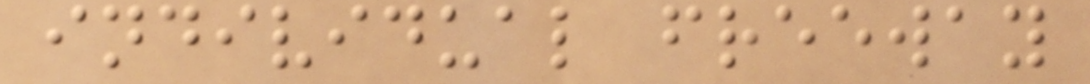individual freeway
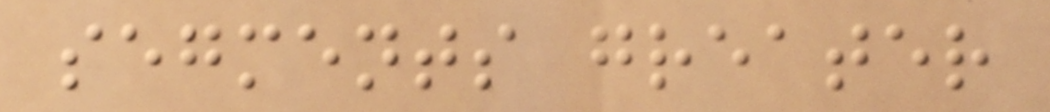segments greater
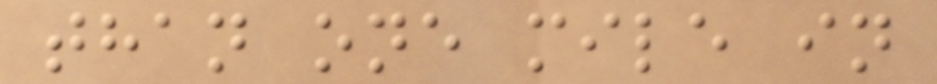than one mile in
